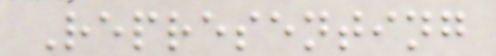Representing
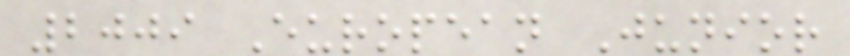2009 European Junior
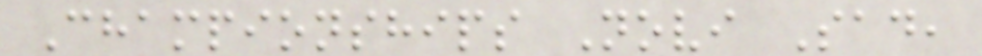Championships Novi Sad,
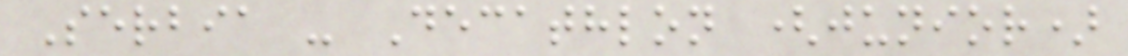Serbia - Decathlon (junior)
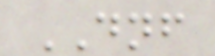DNF
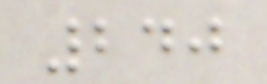240
